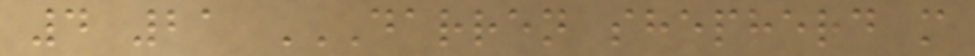4 21 DARREN SHEPHERD M
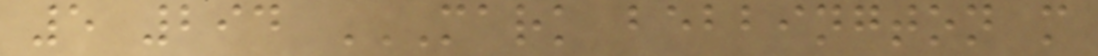5 294 MARK BEBBINGTON M
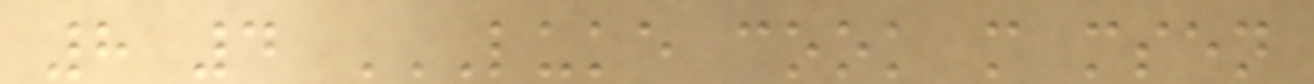8 4 LUKE COOK M MSEN
